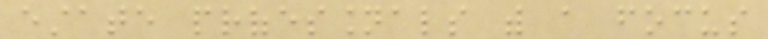estate professionals with a focus
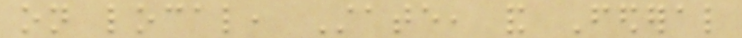on local, State, and Federal
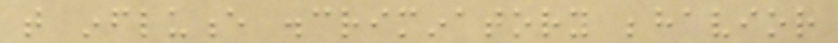that influence discriminatory behavior
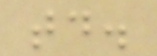today.
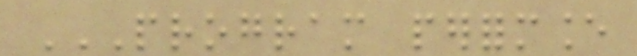PROGRAM PERFORMANCE
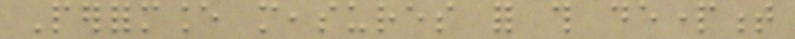Performance measures for this department
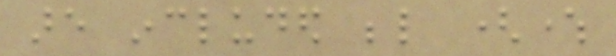are included below (where
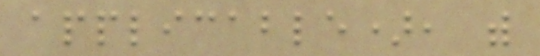applicable), with
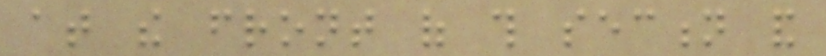at the front of this section and
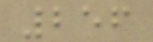256
